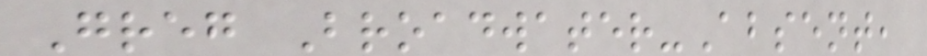Greg Broadwater-Absent,
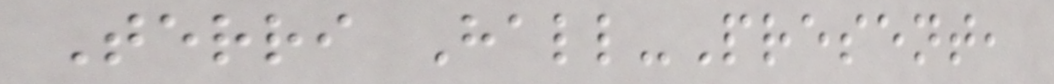Terri Hall-Present,
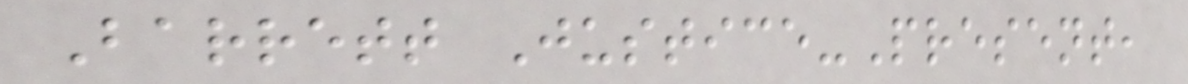Barrett Justice-Present,
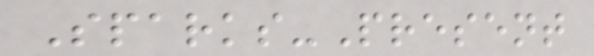Sparks-Present
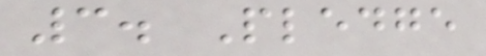3. Pledge
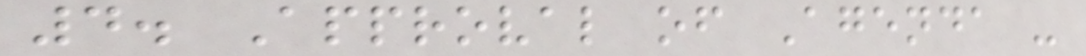4. Approval of Agenda -
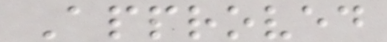Approved
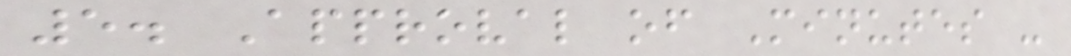5. Approval of Minutes -
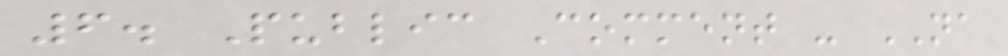6. Public Comment - NA
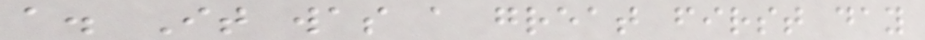a. It was a great first day
